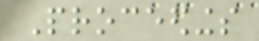Proceedings
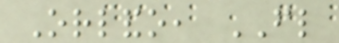Orlando, FL
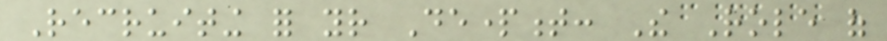Recruiting for your Department: The Role of
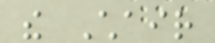the Chair
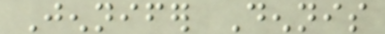Jennifer Dennis
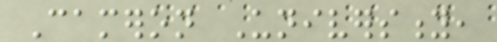Cameron University,
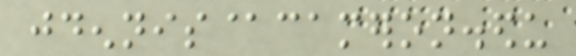jdennis@cameron.edu
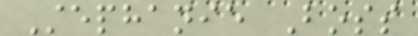Stephanie Boss
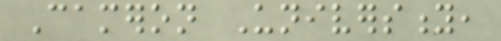Cameron University,
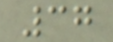37
